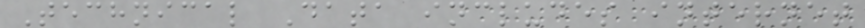Technical Data includes internet
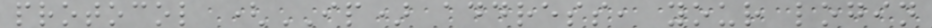protocol (IP) address, your login
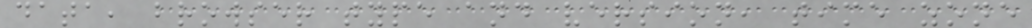data, browser type and version, time zone
